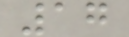17
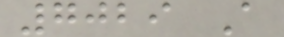7029 A
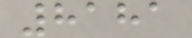8181
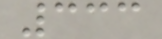333
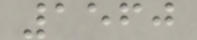1560
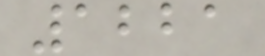1221
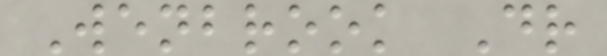Wenbrook Dr
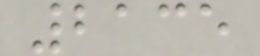2135
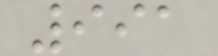991
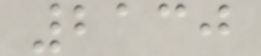2130
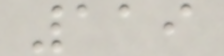119
